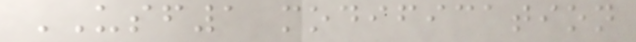USF1 modification
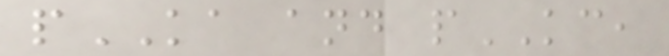pKA and pKC,
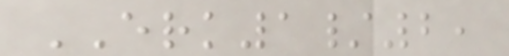ERK1/2,
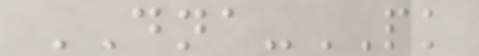DNA-PK
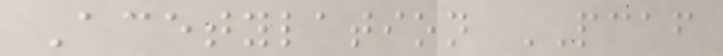Acetylation PCAF
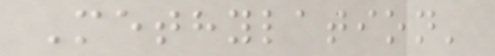Methylation'
